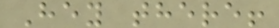Hey there!
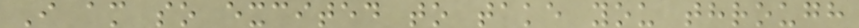I am so excited to take you through
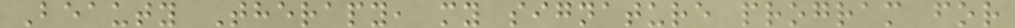Beauty Therapy, my signature program for
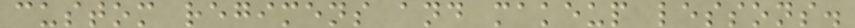custom regimens and makeup lessons.
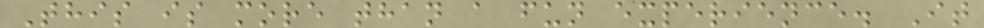This is more than a fun experience. It
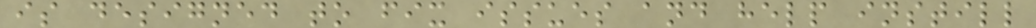is designed to fix issues and help instill
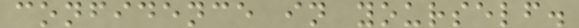confidence in yourself.
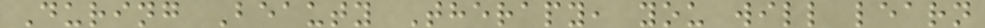During Beauty Therapy, you will learn
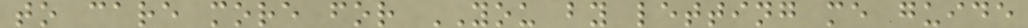to care more for YOU by letting me guide
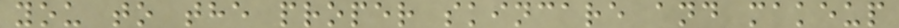you to the proper skincare and makeup
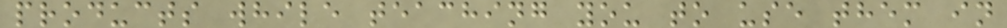products while teaching you to use them in
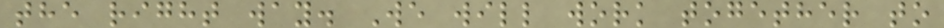the right way. We will work together to
